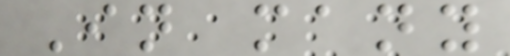In many
